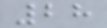28
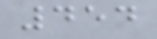454
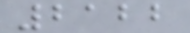2122
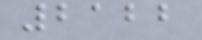2122
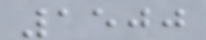1500
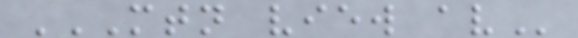MTN VIEW AV
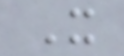X
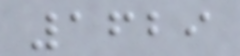1629
